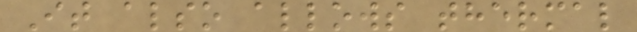It also allows thermal
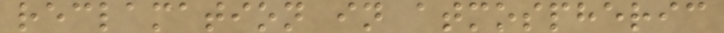reclamation in atmospheric
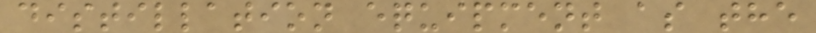distillation equipment as the
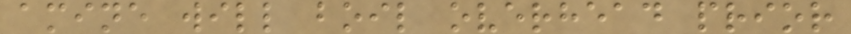amine will boil overhead prior
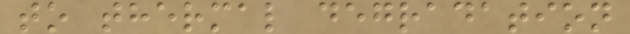to thermal degradation
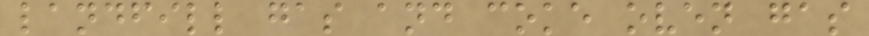landfill gas and coke oven gas
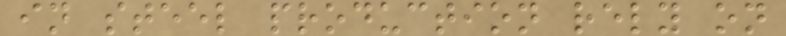in steel production rely on
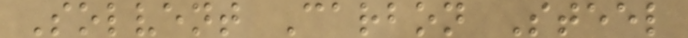Solvent Carbon Steel
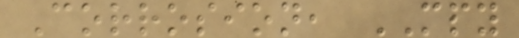Corrosion, MPY
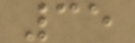35
